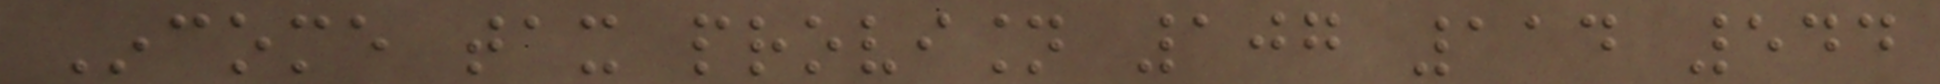Income tax provision 107 114 544
